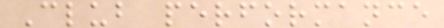Club performance
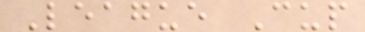League Cup
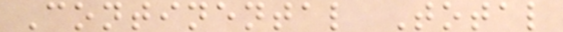Continental Total
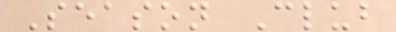Season Club
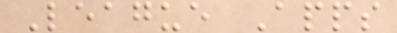League Apps
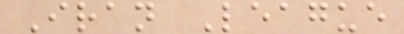Iran League
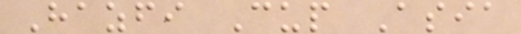Hazfi Cup Asia
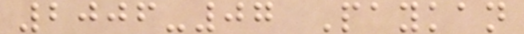2006-07 Paykan
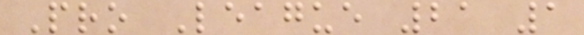Pro League 21 1
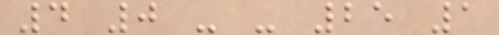4 0 - - 25 1
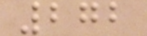272
